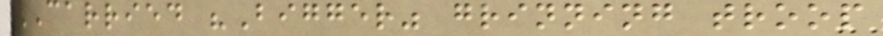CARRIED "Bigger" grinning troop
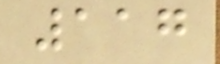117
